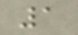1
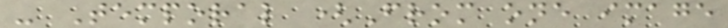- Temporal (From one image
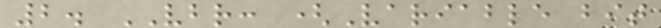2. VBR: (Variable bit
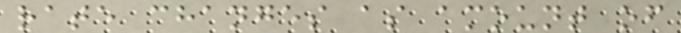rate changes as amount of
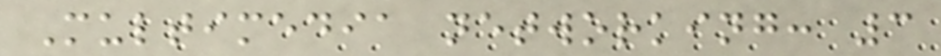Multimedia networking: 3
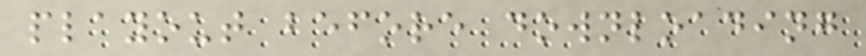playout before downloading
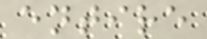entire
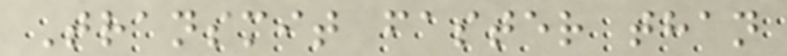Transmit faster than
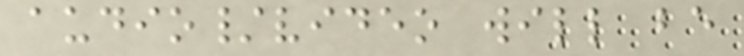audio/video will be
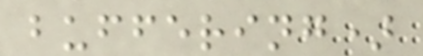buffering)
